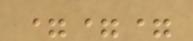===
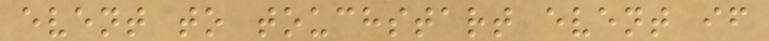event to touchstart event if
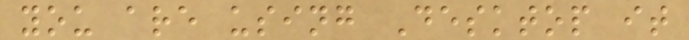you are using Desktop it
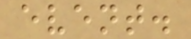event.
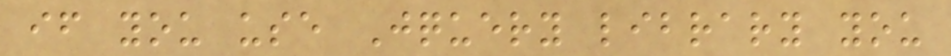if you use Jquery library you
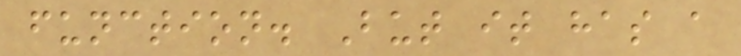function. But it has a
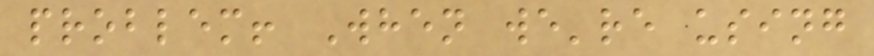problem! When we're using
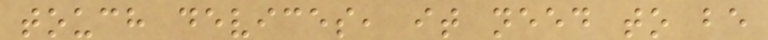touch devices, it need to be
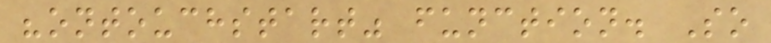"ontouchstart" function. So
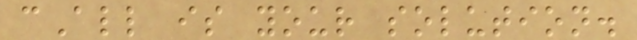cAll is your solution.
